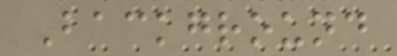Background
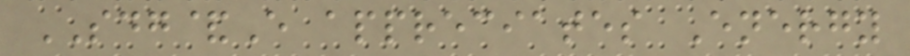SDG&E appreciates Energy
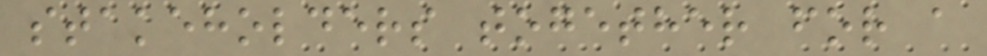stakeholders together for a
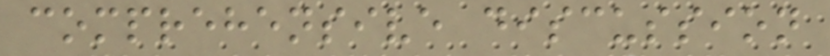comprehensive discussion
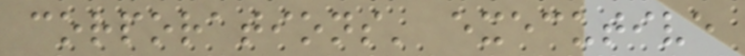corporations' executive
